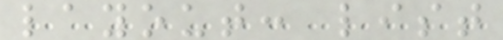layout: list
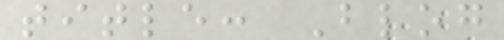title: Blog
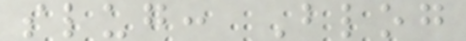slug: Blog
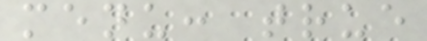menu: true
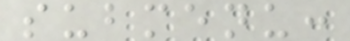submenu:
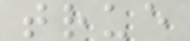true
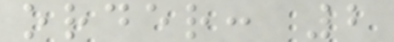order: 2
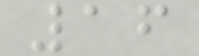16
